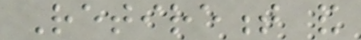Retirement and
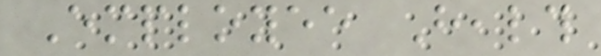Employee Health
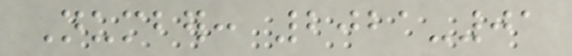Number: 2021-01
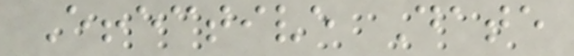Effective Date
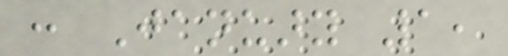: January 1,
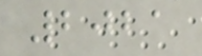2021
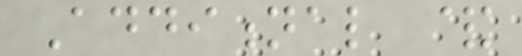Additional &
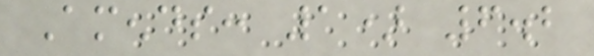Amends: 1) 6.2
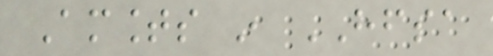Amounts in HFSA
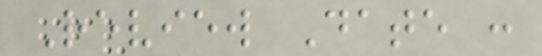Review Date :
